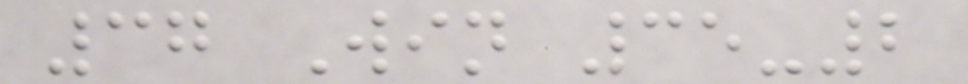37 Win 35-2
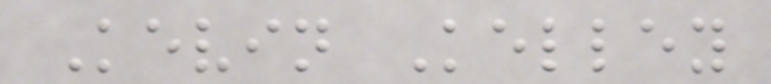Kevin Kelley
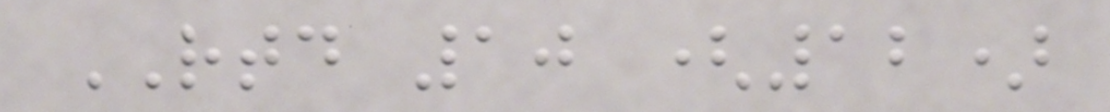RTD 10 (12)
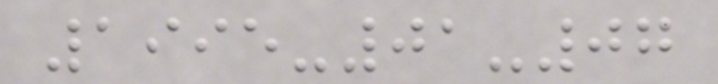1995-01-07
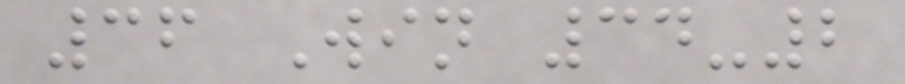36 Win 34-2
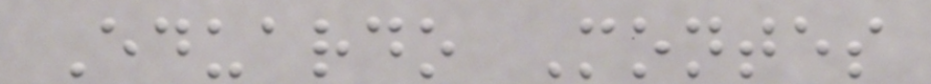Eduardo Montes
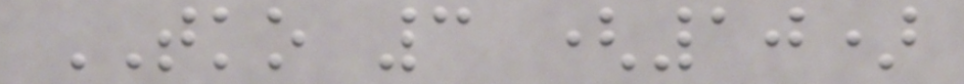TKO 3 (10)
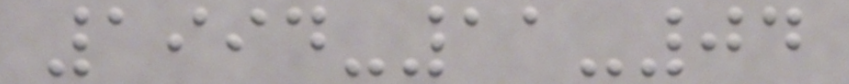1994-11-04
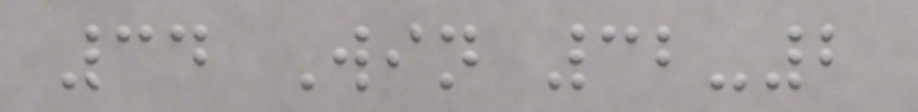34 Win 32-2
